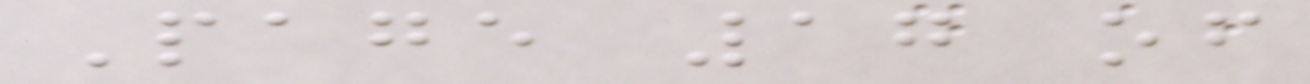Page 17 of
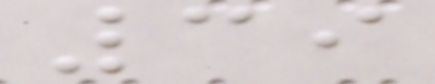39
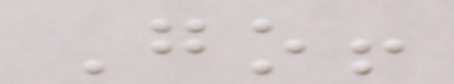Go!
